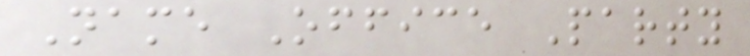Name Office Party
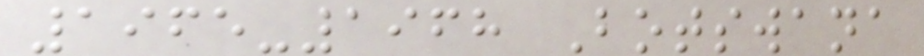1965-1968 Botswana
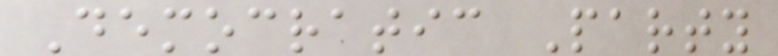Democratic Party
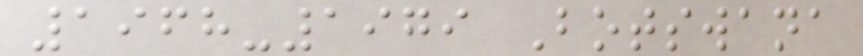1968-1979 Botswana
